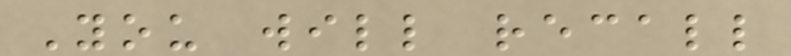You will recall
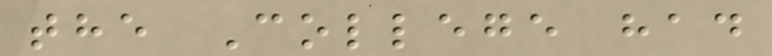the College had
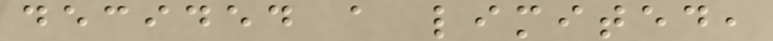decided a limited,
